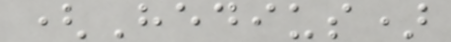(Hedius)
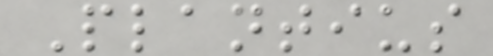Plantius
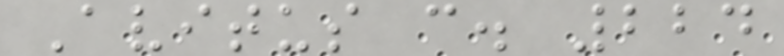Avitus c. 224
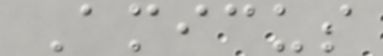Amicus
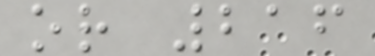or 216
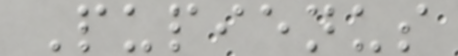Pupienus
